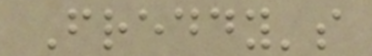Freddy's
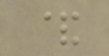&
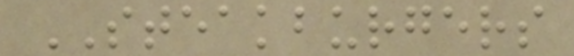STEAKBURGERS
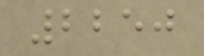2250
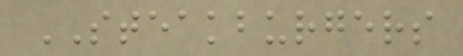STEAKBURGERS
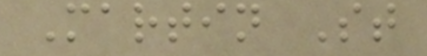Martin St
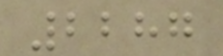2287
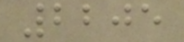2205
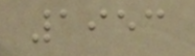1953
